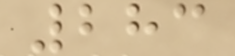283
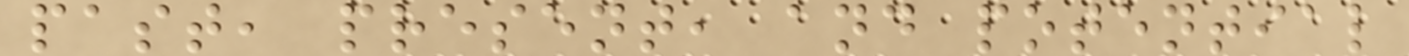past, present, and potential
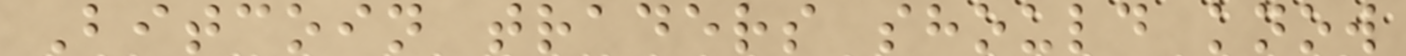Bitcoin traders should know
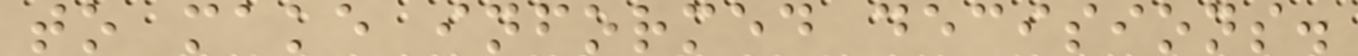to make informed decisions.
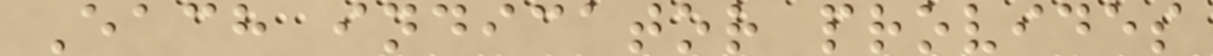Each indicator provides
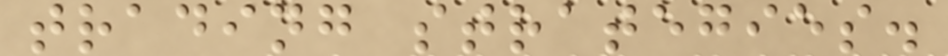trading strategies.
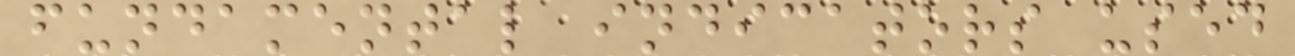fundamental indicators used
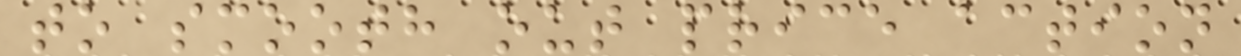to smooth out price action
